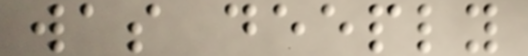was deeply
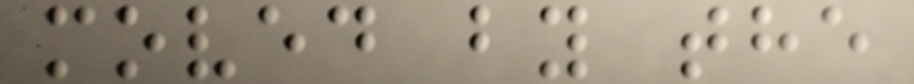moved by the
